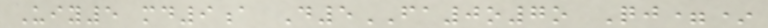Uiy5 md9a D5FA0o7o Qj=*
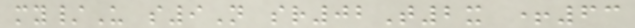my/U s9N sr02T2x +63
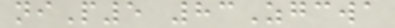niP5 83Zgcwa
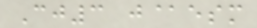Cj3 j@esm
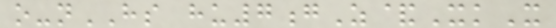o-nHS hu7gZ&XkX
